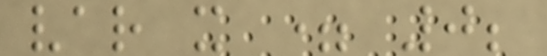var x = 0;
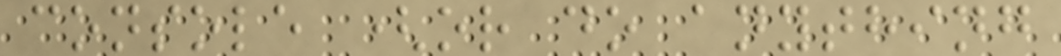console (or do anything
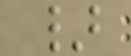}
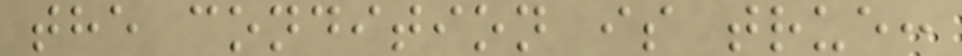the condition is true:
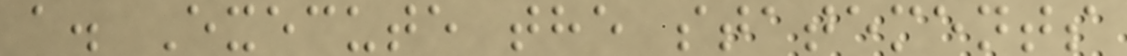a. Execute the statements
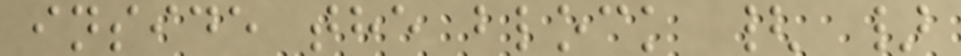inside the block { }
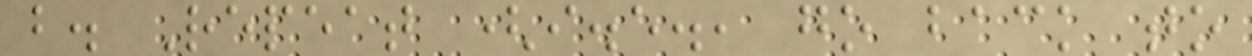b. Repeat (i.e., go back to
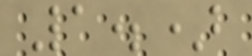1.)
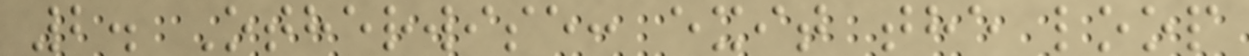2. Otherwise: exit the loop
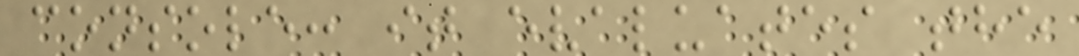console: it evaluates the
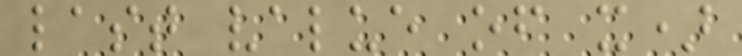last value of x)
